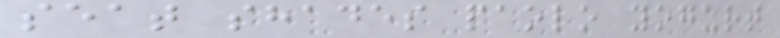seat shades paolo yogurt
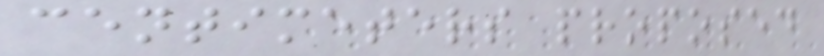centimeters proposed
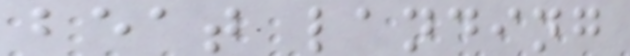beat landing
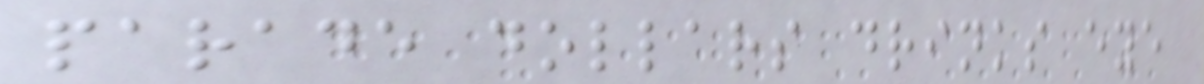parade dollars drinks eye
